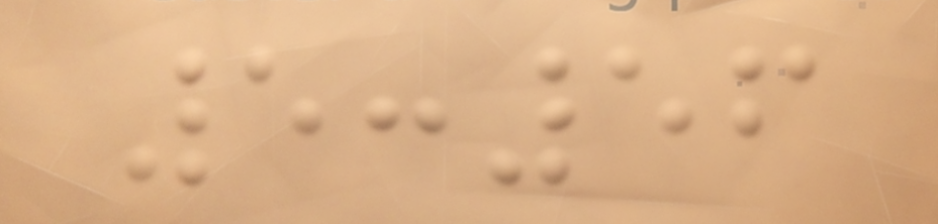5:56
